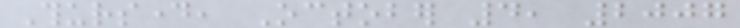Thursday, October 4, 2007
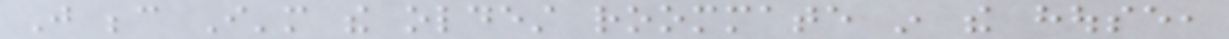Just because I'm the oldest roommate in the house,
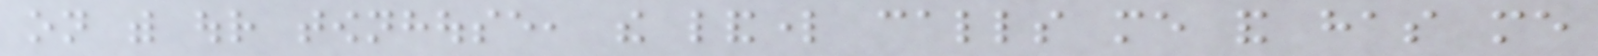on with our townhouse, the landlord calls me and has me
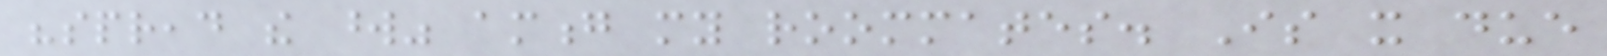"spread the word" among my roommates. Is it due
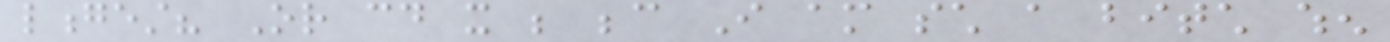longest? Or could it be because I am such a bitch when
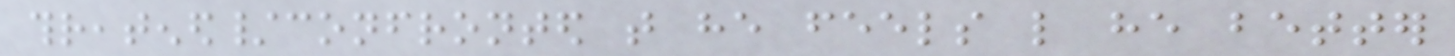threatened/confronted that he feels like he better
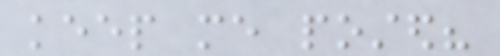keep me posted?
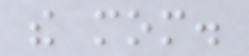the mom.
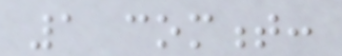1 comment:
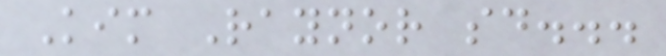Kim Raynor said...
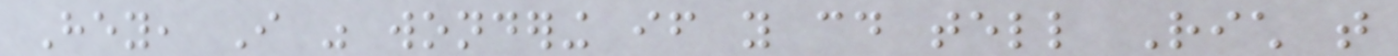Hey, I was wondering if you could tell Rich that
